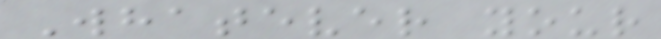Whatever your
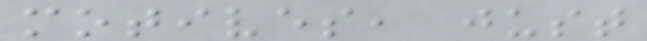motives, just
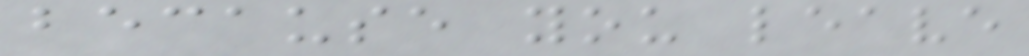because you leave
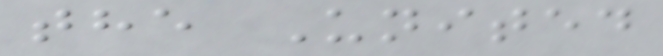the United
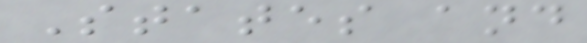States and
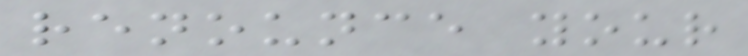renounce your
